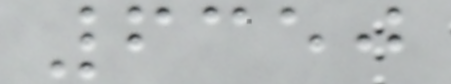6350
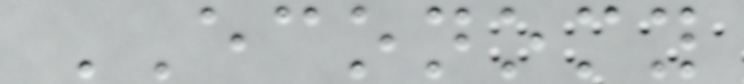ECONOMY
